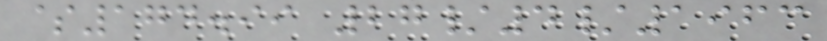$174.99 27/4/1963
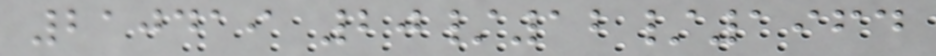210419 20/12/1964
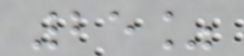25%
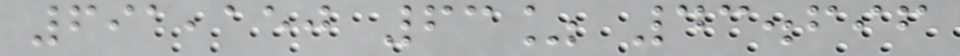691,150 63% 43.696
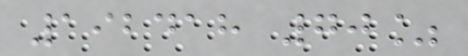192418 70%
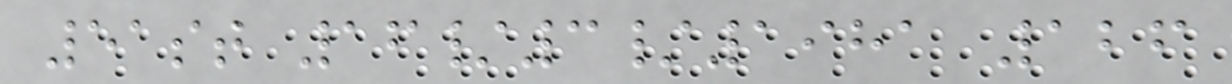51st 16/3/1981 126
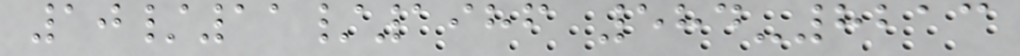10/11/1986 584-8213
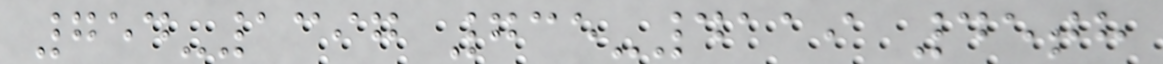754-1397 735-4119 45th
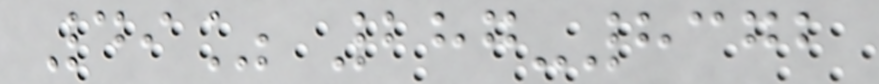49% 287-8372
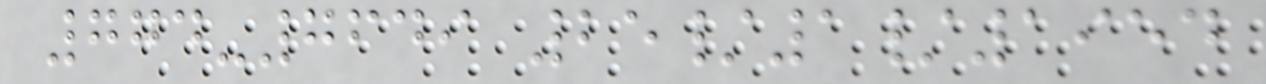774-7649 25/1/1954
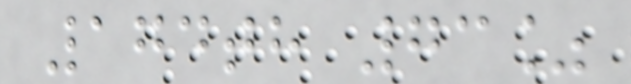174th 73%
